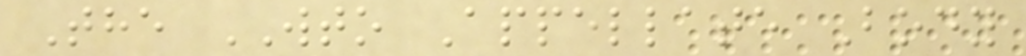The WTO Appellate Body
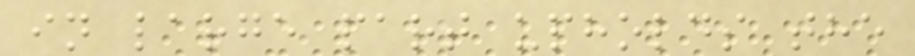in large part upholds the
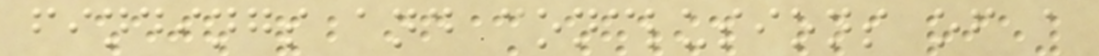findings and conclusions of a
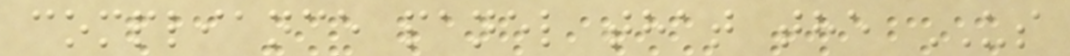compliance panel that the US
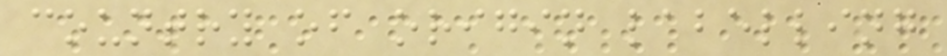country of origin labelling
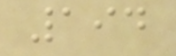194
